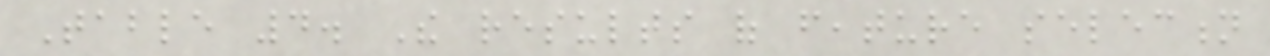Table 4. The results of feature selection
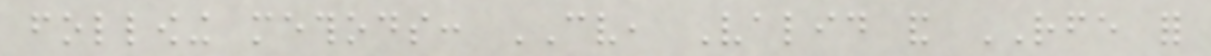following methods: CV, Valid and RFE for
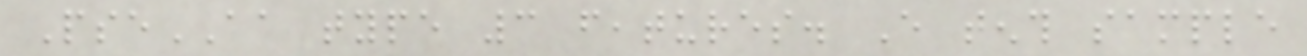PseAA type 3 features. Every tenth sample
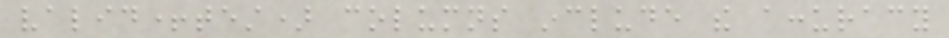valid+test) columns include the accuracy
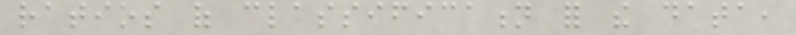ratios of classification for the data,
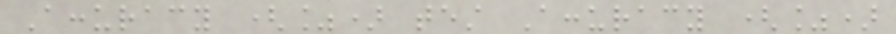Accuracy (%) test Accuracy (%)
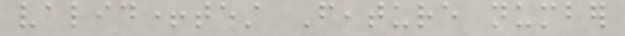valid+test Feature number
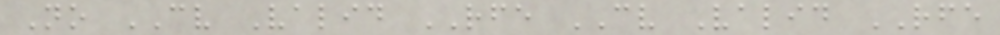No CV Valid RFE CV Valid RFE
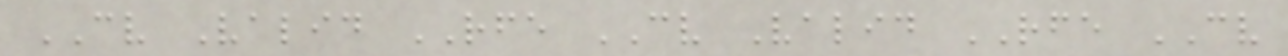CV Valid RFE CV Valid RFE CV
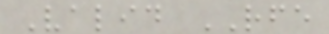Valid RFE
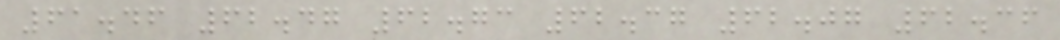61.46 62.47 62.73 62.37 62.07 62.36
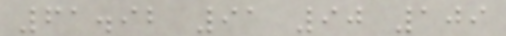61.92 91 90 109
